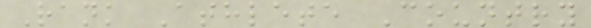Rank Athlete Country
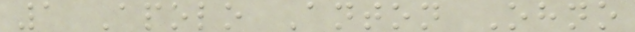1 Apolo Anton Ohno
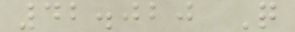42.020 Q
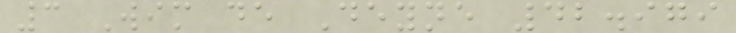3 Wim de Deyne 42.979
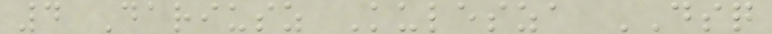4 Dariusz Kulesza DSQ
